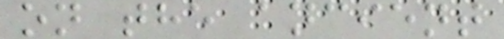on the ancient
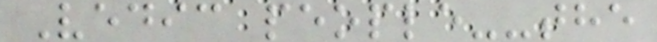Vedic people--the
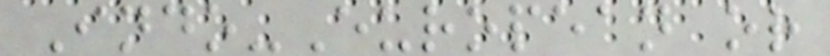Indo-European or
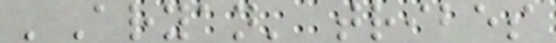'Aryan' tribes
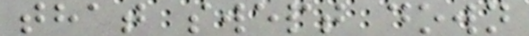that swept down
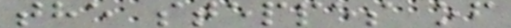the steppes of
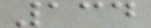134
